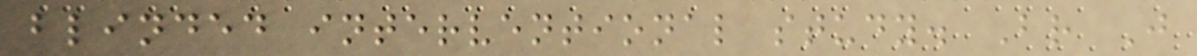blinded interventional study. Br J
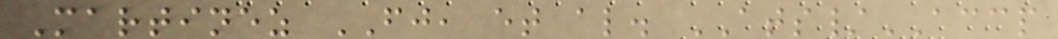Martinez FJ, et al. ATS/ACCP
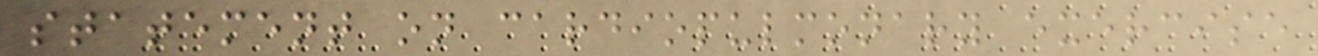statement on cardiopulmonary exercise
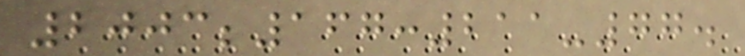2003;167:211-77.
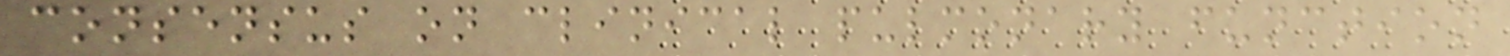consensus on clinical pulmonary function
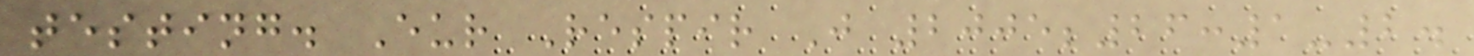testing. Eur Respir J 2005;26:1-2.
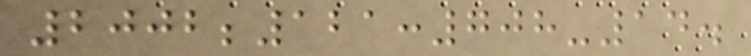2002;121:708-14.
